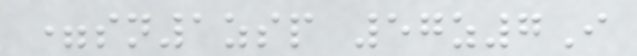=sn1zsp 57z7I
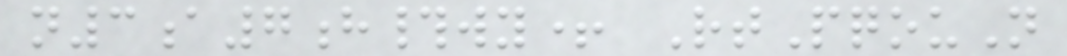n3a7h#wy+ RtPqouN
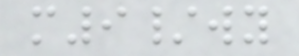m9/wy
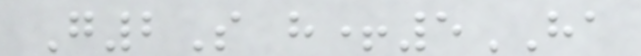G2S h+5HA
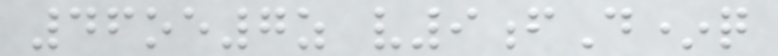46oe7z v9fD*q
